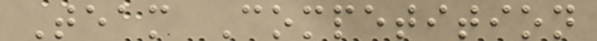Team Competition
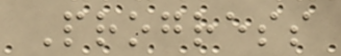Progress
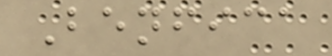Benfica
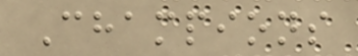Champions
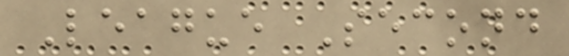League Second
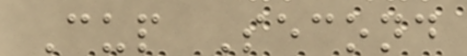Cup Second
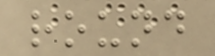round
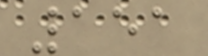151
